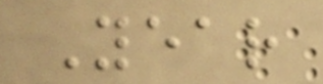Year
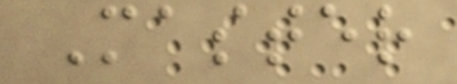Master
